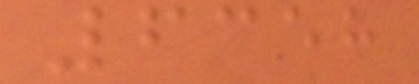6358
